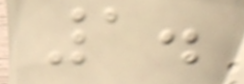1.
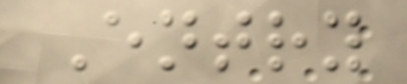Entry
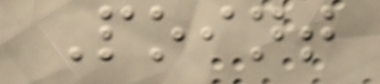Point
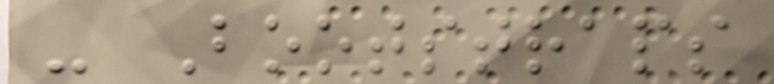- Bootstraps
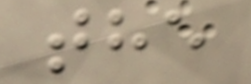the
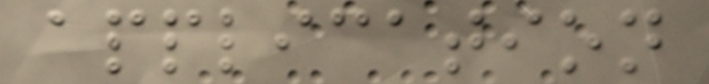application
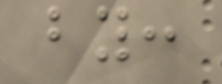by:
